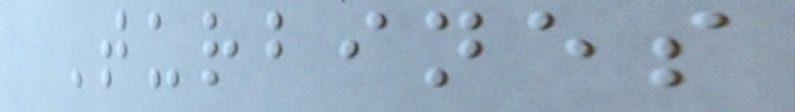Turbines
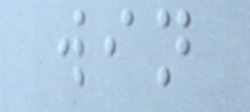win
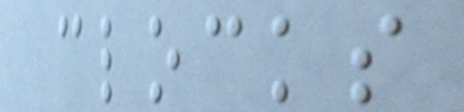clocks
